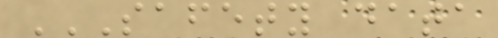SAFETY DATA
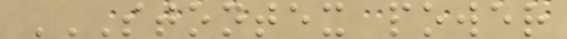STONTEX POWER
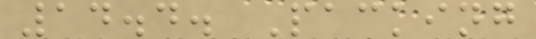14.4. Packing
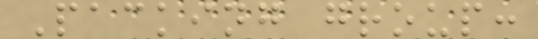Packing group:
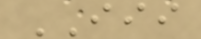III
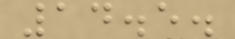14.5.
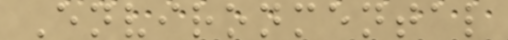Environmental
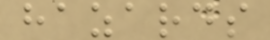hazards
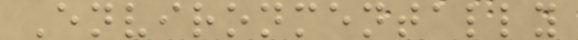Environmentally
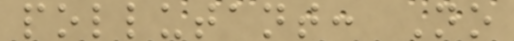pollutant: No
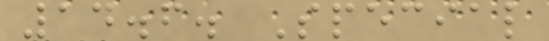14.6. Special
